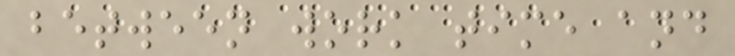between work time and
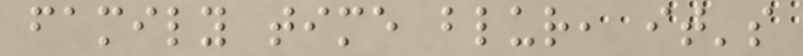family time blur, it's
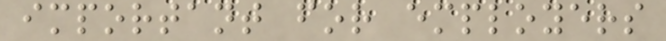important for employers
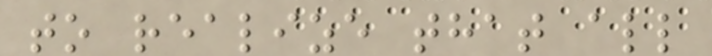to realize that all
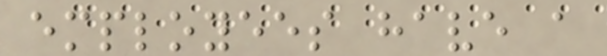employees have a
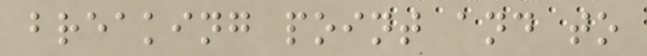breaking point and to
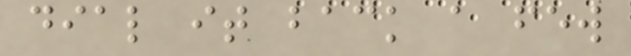dial it back a few
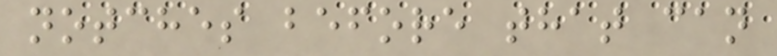notches before that can
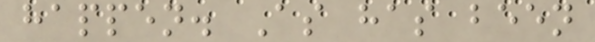happen. As has been
